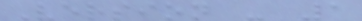Version - 1
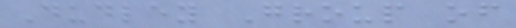Dudley Group of
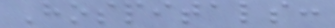Hospitals:
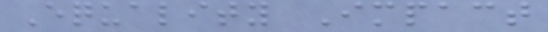Equality Impact
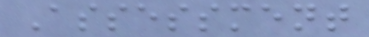Assessment
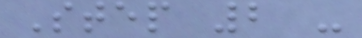Step 2 -
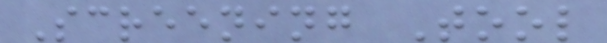Screening Tool
